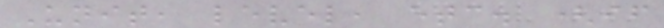Unit, level, etc. (if
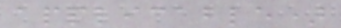applicable)
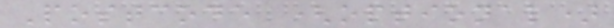Postcode (optional)
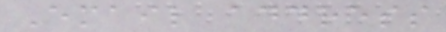Email address
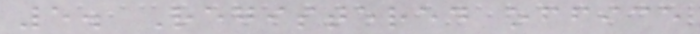5. Registered office
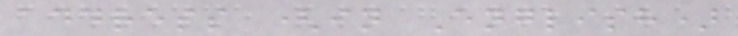address (in English)
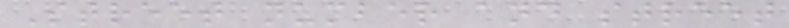Street number and street
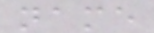name
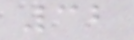32
